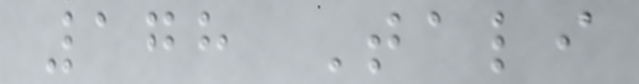178 Tali
